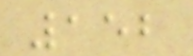152
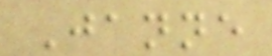Janne
